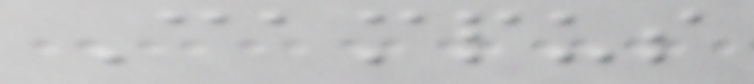Campus
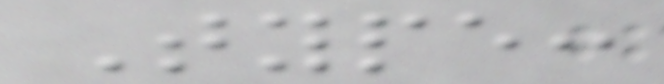Type:
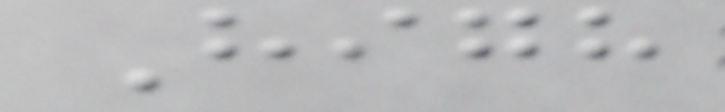High
